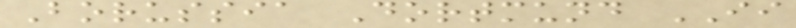Borussia Dortmund II
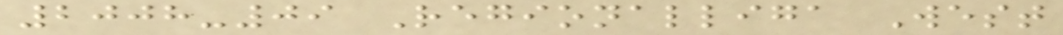2008-09 Regionalliga West
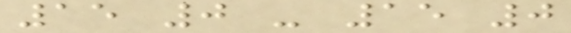15 0 - 15 0
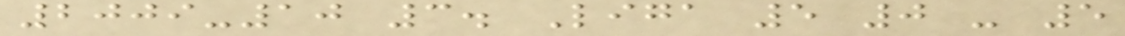2009-10 3. Liga 5 0 - 5
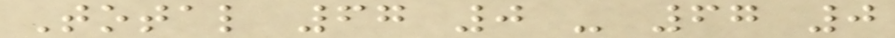Total 67 0 - 67 0
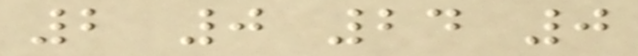2 0 24 0
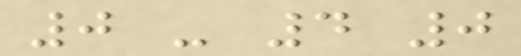0 - 4 0
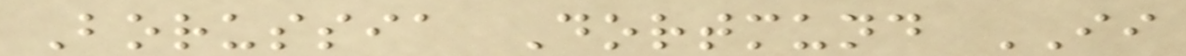Borussia Dortmund II
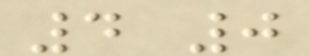4 0
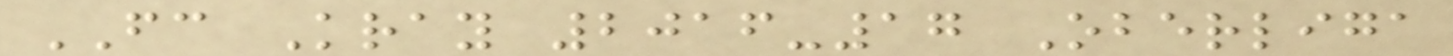FC Kray 2016-17 Oberliga
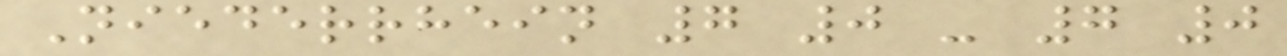Niederrhein 7 0 - 7 0
